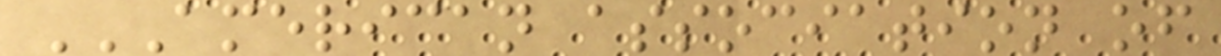AMERICAN ASSOCIATION OF
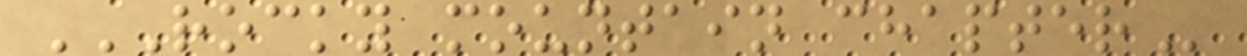ROCKY MOUNTAIN CHAPTER
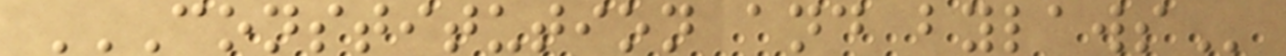CONSTITUTION AND BYLAWS
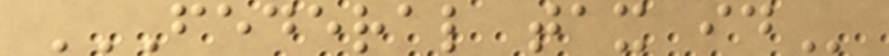FEDERAL TAX ID
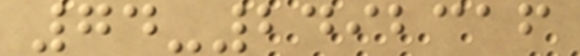74-2492316
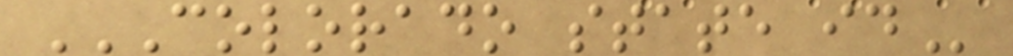COLORADO STATE ID
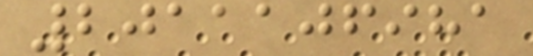2011106981
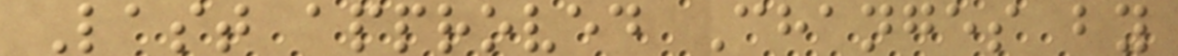Last approved Changes by
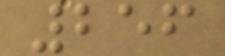256
